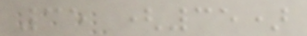35 (35)
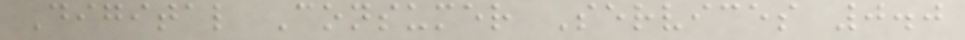Digital Consumer Services 0.0
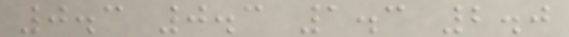0.3 0.3 1.3 2.0
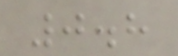0.8
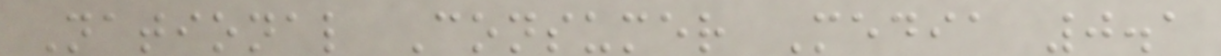National Consumer Media 0.1
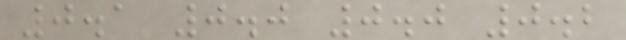0.1 0.0 0.0 0.2
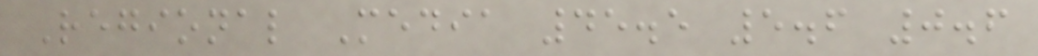Regional Media 45.5 5.6 0.6
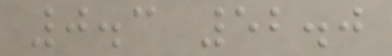0.3 52.0
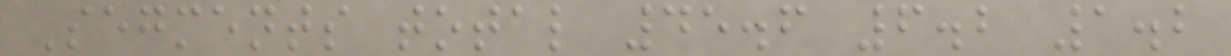Segments total 45.6 6.2 1.2
